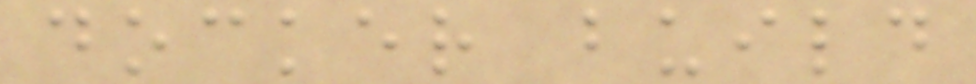docker build
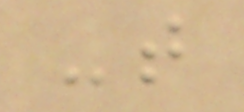-t
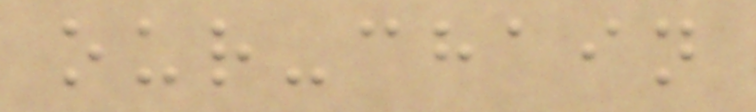our-chain
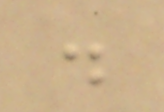.
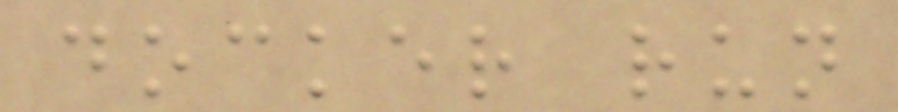docker run
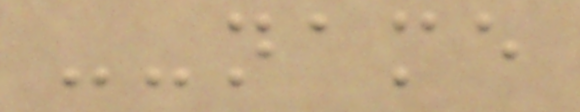--name
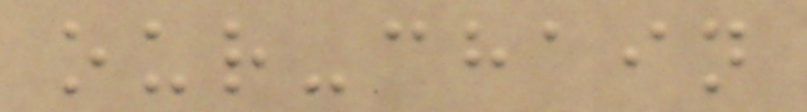our-chain
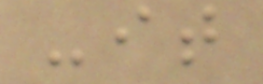-it
